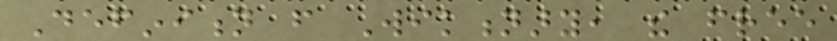Definition from Wiktionary, the free
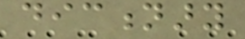dictionary
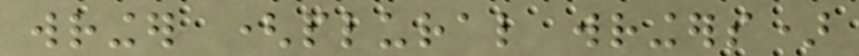wringer (plural wringers)
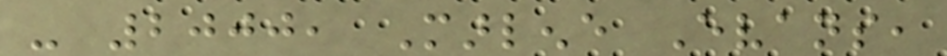- 2000, Marlene Evans,
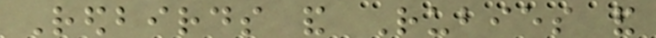Redbirds and Rubies and
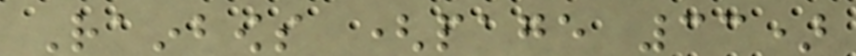Rainbows (page 33)
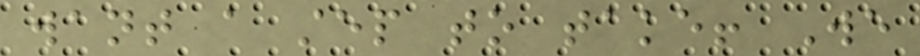want a step to take! We
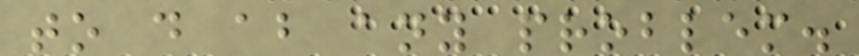to do about any problem.
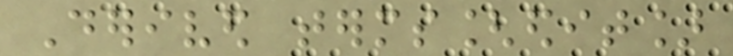Derived terms[edit]
